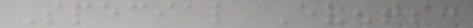Special Events:
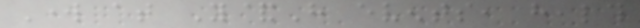Work at Y&H events, health
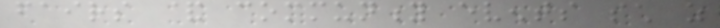fairs & community events such as
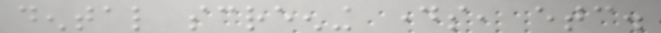dental screening days, etc.
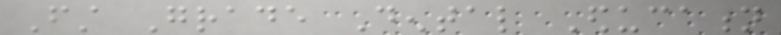First Grade Dental Education
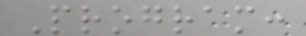Program:
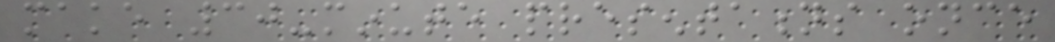make 30-minute presentations once
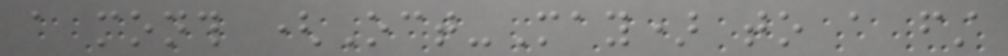a month (Oct-May) to a first
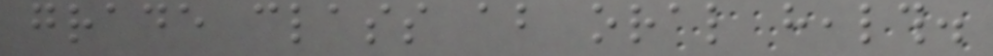grade class about oral health.
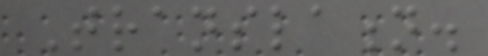Translation.
